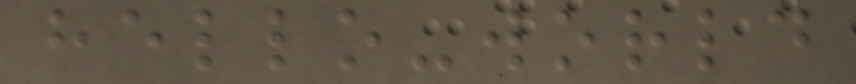hello-world
